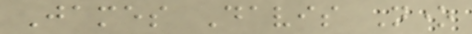James Davis None
